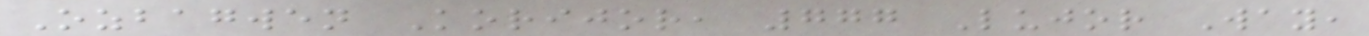Ozbagwen Korijor, 777 Lujor Way,
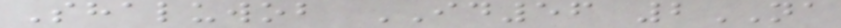Shaluwob ID56 2NA
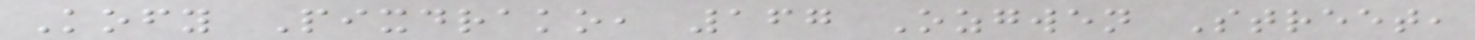Kofy Pixdrako, 167 Ozgwen Street,
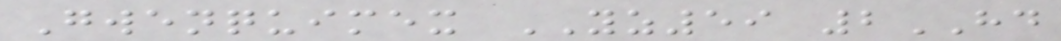Gwenquimex YZ59 2HD
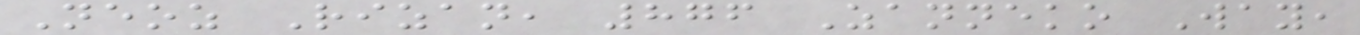Neoz Rizan, 876 Zanneko Way,
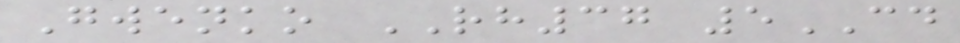Gwenko RH37 5CD
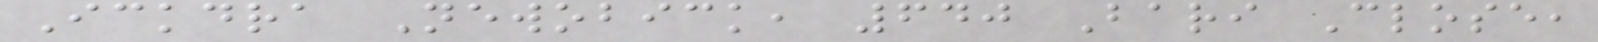Ickdra Newobick, 640 Bari Close,
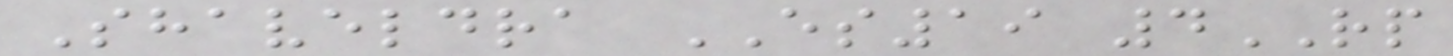Shaveldra ES19 4RP
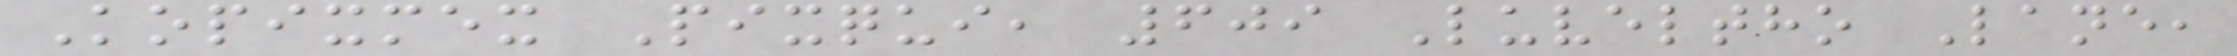Kopixmex Pixqui, 609 Luveltho Lane,
